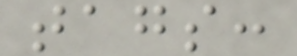tags:
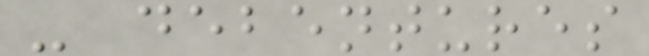- debentures
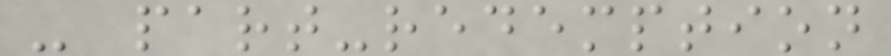- part-redemption
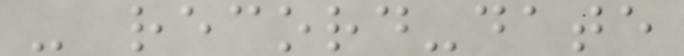- record-date
